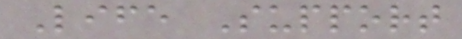Life Support
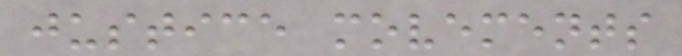justice movements
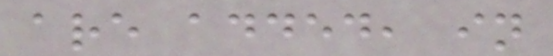are added, in
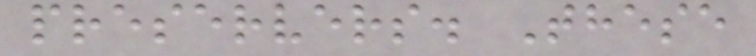preservers. These
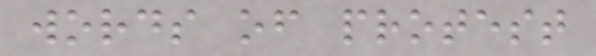words of protest
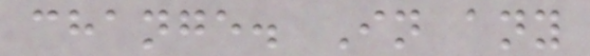change. In any
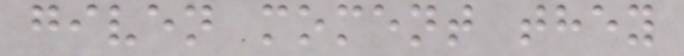given moment they
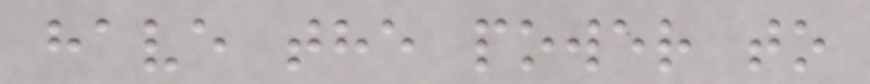have the power to
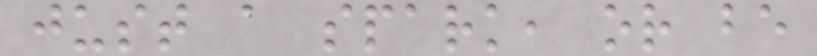just a spark, or be
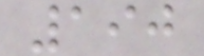190
